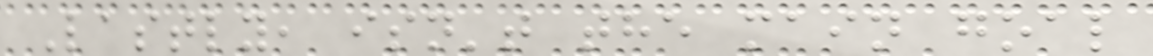Lastly, isn't the main goal
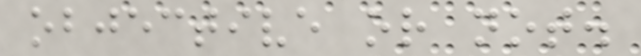objective or not.
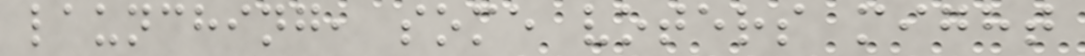launching, some voters might
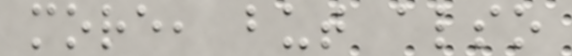more, but also
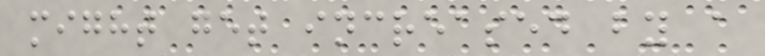might get increased by a
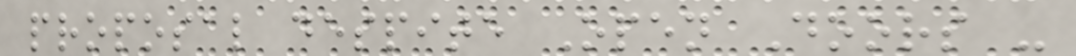proposal despite Open Doors -
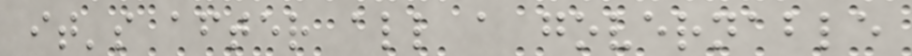it's after all a governable
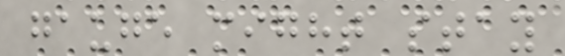gauge might stay
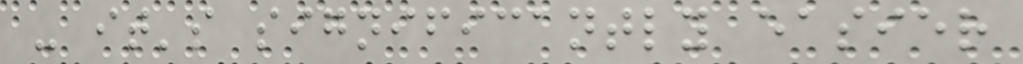- it's significantly easier
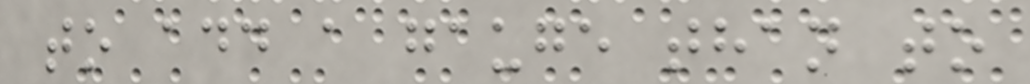to add a gauge than to
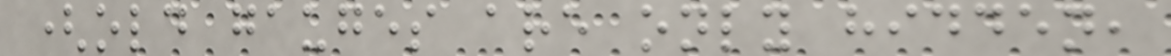(old gauges are only hidden,
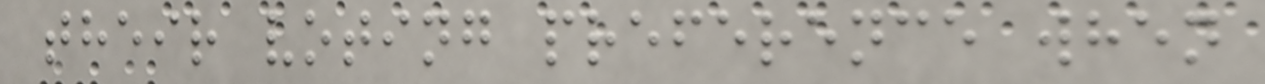their voting preference when
